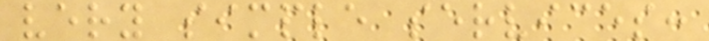very simple services:
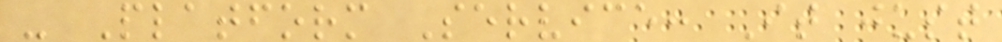- Platform Service: It just
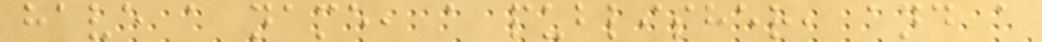have a name, a publisher, and a
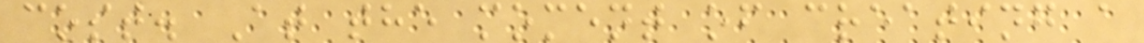cost. At the moment of creating a
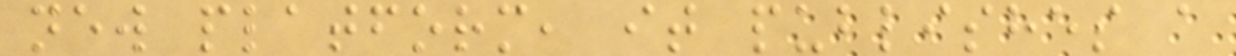new platform, it publishes a
